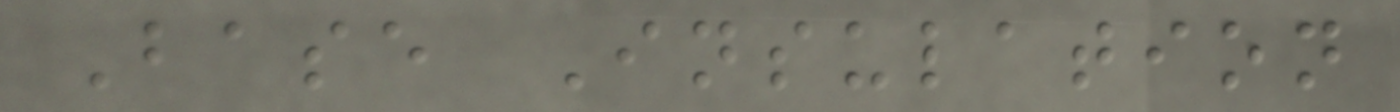Base Insulation
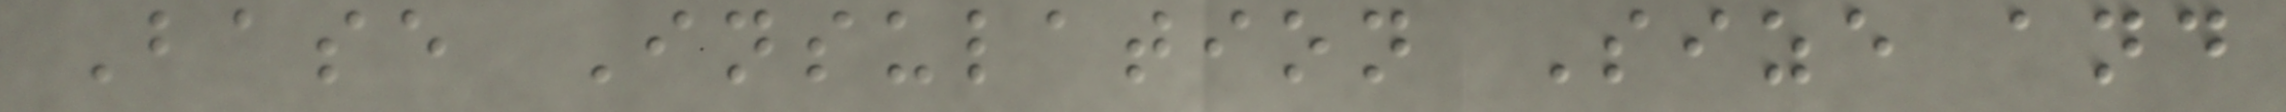Base Insulation Size and
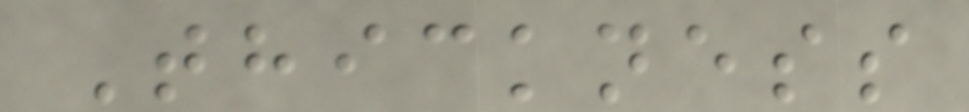Thickness
